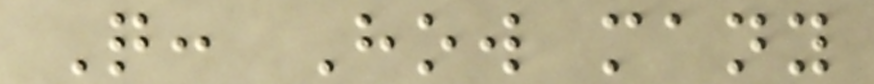Q: How many
